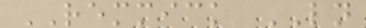REMMICK LN
